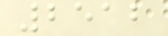2512
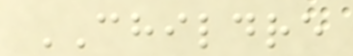CHILDRE
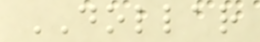DOLLAR
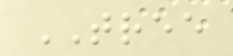TREE
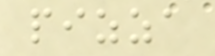pizza
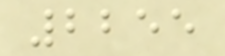2255
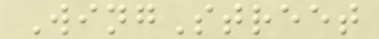WingStreet
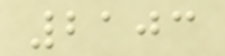2103
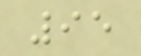95
